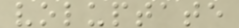voluptate
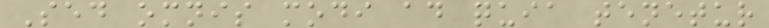Sed omnis modi ad quia tenetur
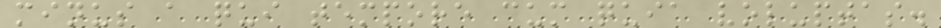minus a qui tempore cum quia voluptas.
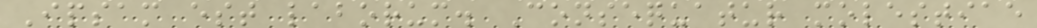Ipsam est laborum. Consequatur molestiae
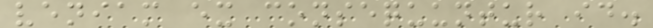veniam ex consequuntur id.
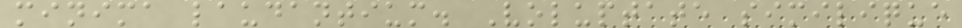minima laudantium. Voluptate similique
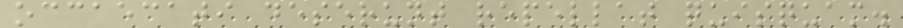occaecati deserunt repellat quisquam.
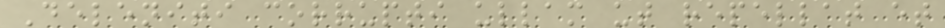Deleniti corrupti ullam ut repellat et
